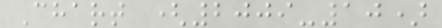Chart (2009-10)
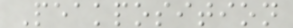Peakposition
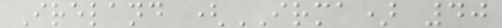Ireland (IRMA) 40
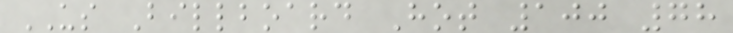US Billboard Hot 100 78
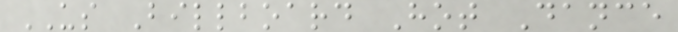US Billboard Hot Dance
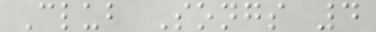Club Songs 4
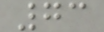73
